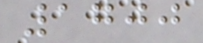1700
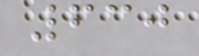630
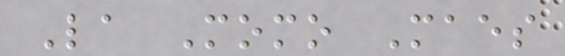La Momo Maes
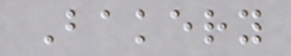Bakery
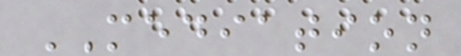MEDIATION
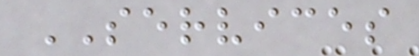SERVICES
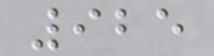925
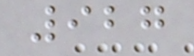927
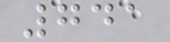741
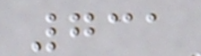731
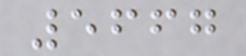5667
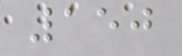150
